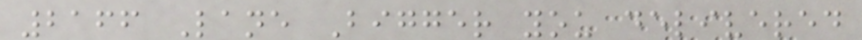2166 Lane Bigger you delivered
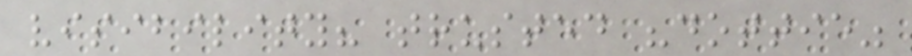visibility? trusted "dottie"
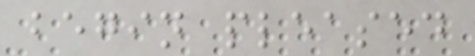begin pleased
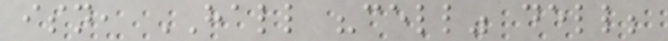isn, HALL "cell" dell;
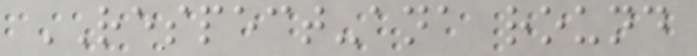RESPECT-ana round
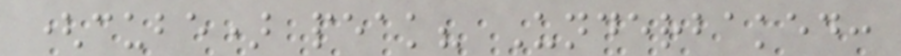(cube) peak? Underbaked:
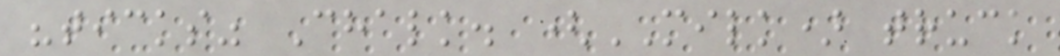"ticks" Chalk. (MILK) truck
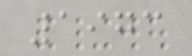1973
